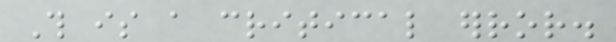This is a critical error.
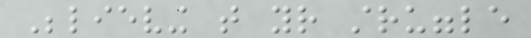Believing that your struggle
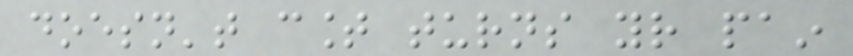doesn't count turns your pain
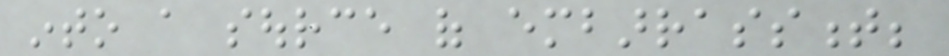into a source of embarrassment;
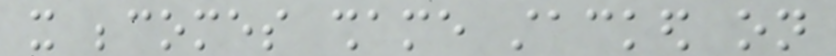it becomes shame stacked on
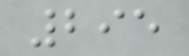295
